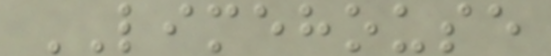LIMEHOUSE
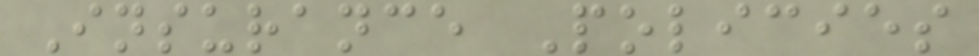Insurance Policies
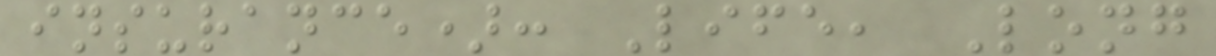insurance): Life, Long
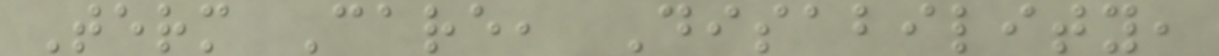Term Care, Disability,
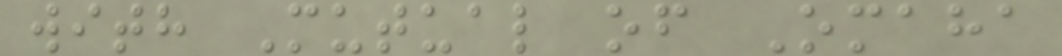with Mutual of Omaha
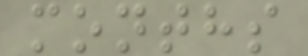months
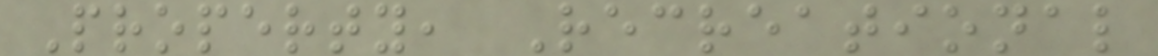Property, Recreational
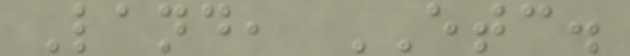Land, ETC.
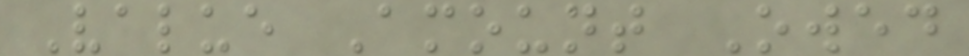Value Amount Owed
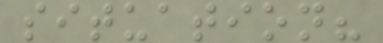situation?
